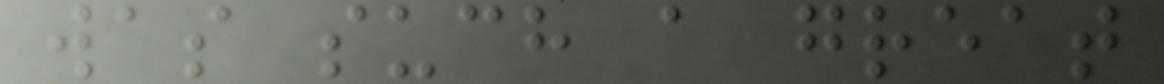was such a great
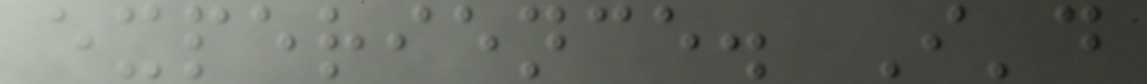experience. I'd
